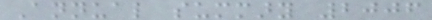Annual summary 2006
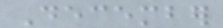December
